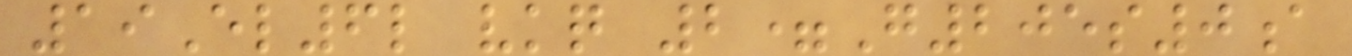19El6l vkq 2=G205s0a
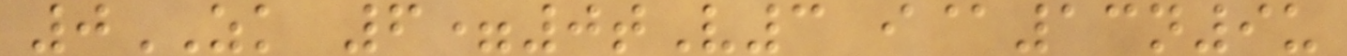0ZK 6=0tV3 i@13n9u
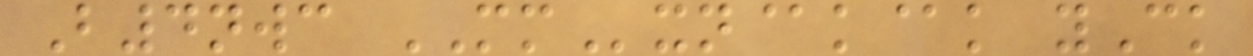B4nwc MMxn@k@k yCk
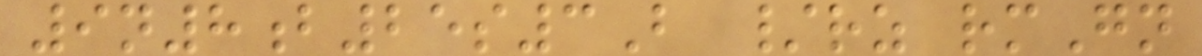9n8b25s3B /rz rmGn
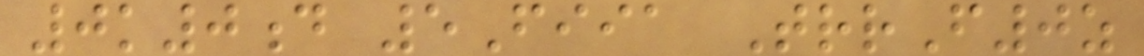0k0d 5Fiia TrrF0z
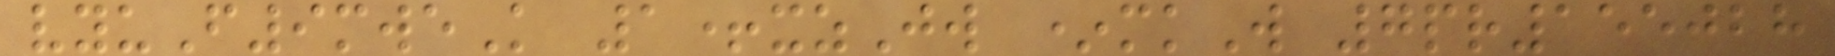vyuF9mweK 1+xzJw *mkW 7pr155028
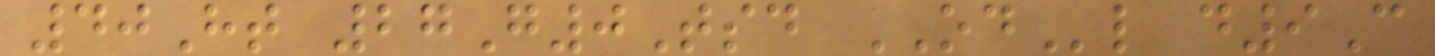40Ht 27G0Tsd ODl d9C
